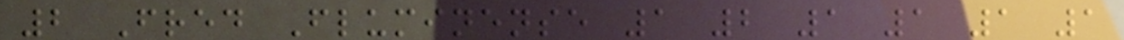2 Fred Fluminense 1 2 1 1 1 1
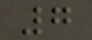7
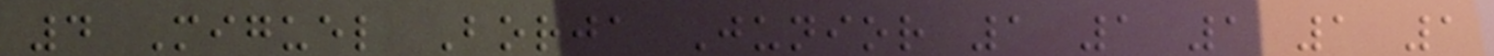4 Miguel Borja Junior 1 1 1 1 1
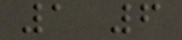1 6
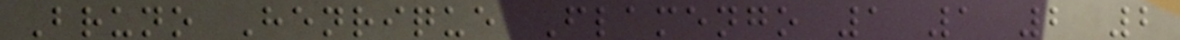Bruno Henrique Flamengo 1 1 2 2
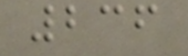236
